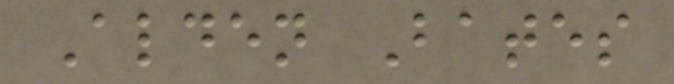Alden Bates
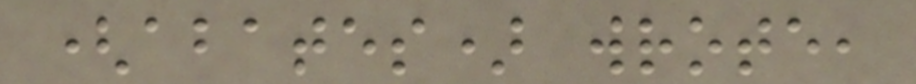(abates) wrote,
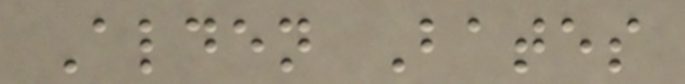Alden Bates
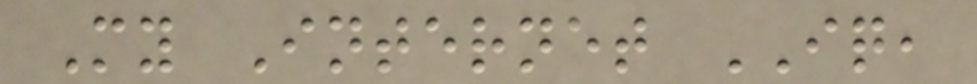My Internet IQ,
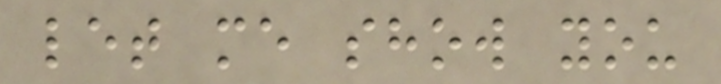let me show you
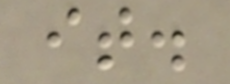it.
